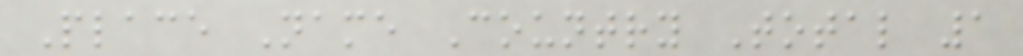Place Name Country Total 1
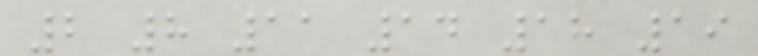2 8 11 14 18 19
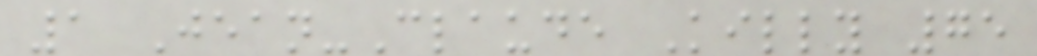1 Jean-Claude Killy 75
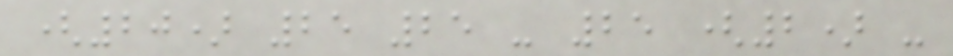(20) 25 25 - 25 (2) -
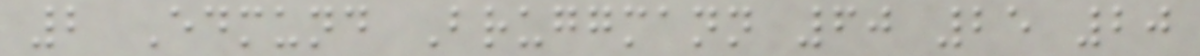2 Edmund Bruggmann 60 25 20
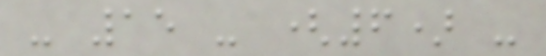- 15 - (6) -
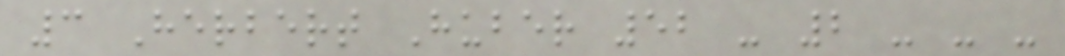3 Herbert Huber 52 - 2 - - -
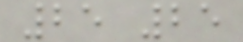25 25
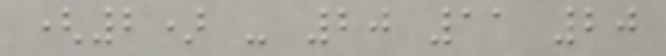(2) - 20 11 20
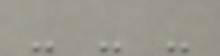- - -
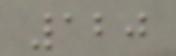120
